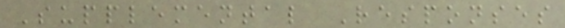Supplemental Responses
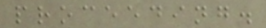proceeding.
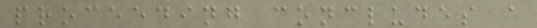proceeding concludes a
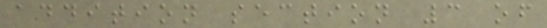addition section 3 of
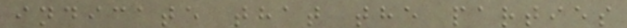indicate that the parties
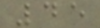45
